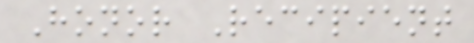Honor Recipient
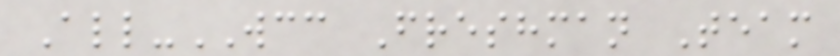All-WCC Freshman Team
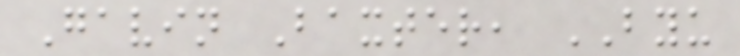Gavin Baxter, BYU
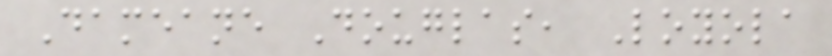Dameane Douglas, Loyola
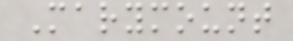Marymount
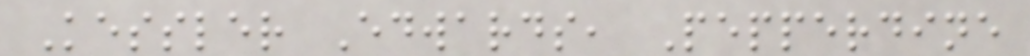Kessler Edwards, Pepperdine
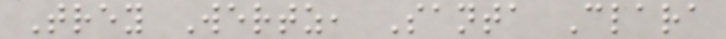Trey Wertz, Santa Clara
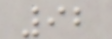92
